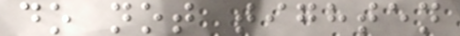do not tighten
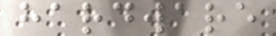hardware
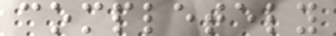completely
